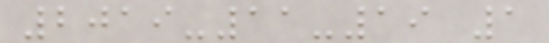2019-11-19 1
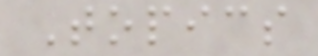Topics
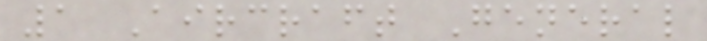1 Aircraft General
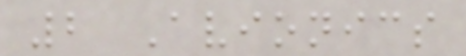2 Avionics
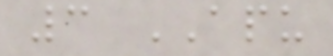3 APU
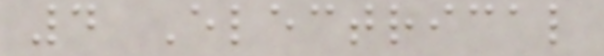4 Electrical
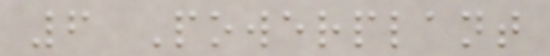6 Powerplant
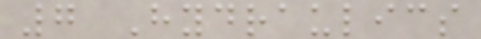7 Hydraulics
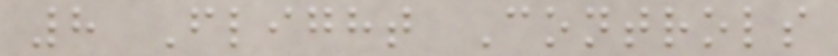8 Flight Controls
